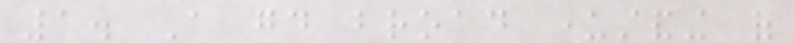1. A good broad understanding of
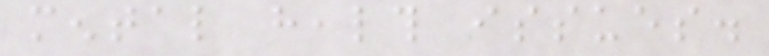mental health issues.
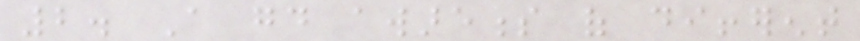2. A good awareness of different
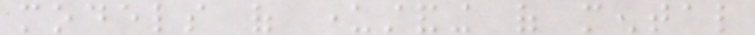models of understanding of mental
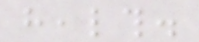health.
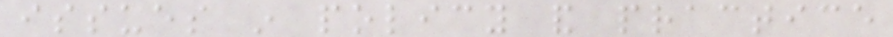issues in policy and practice
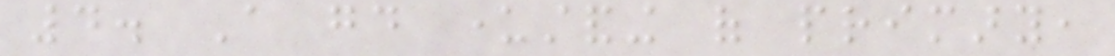4. A good understanding of primary,
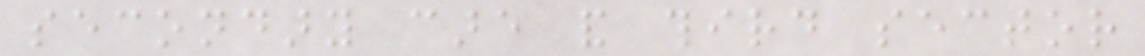secondary care and third sector
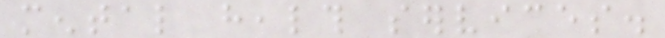mental health services.
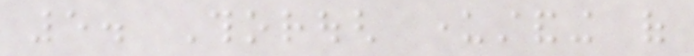5. Thorough understanding of
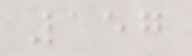157
